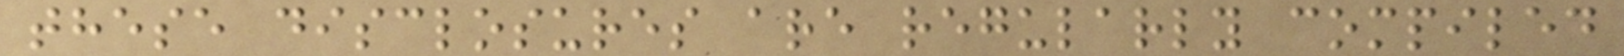these disclosures are regularly compiled
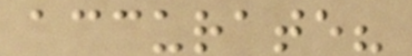accurate?
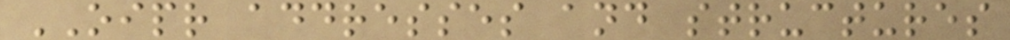OIPR addresses and structures
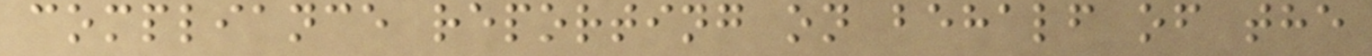compliance reporting on behalf of the
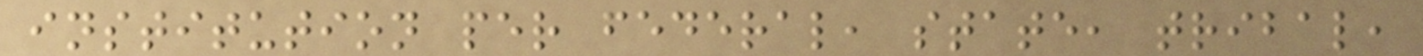institution per federal, state, tribal,
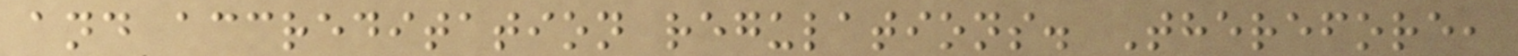and accreditation regulations. Therefore,
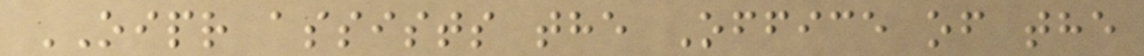OIPR assists the Office of the
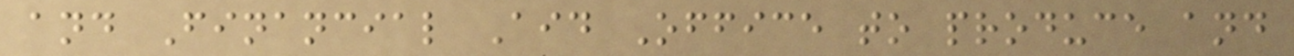and Financial Aid Office to produce and
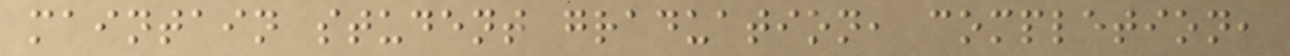maintain student graduation, completion,
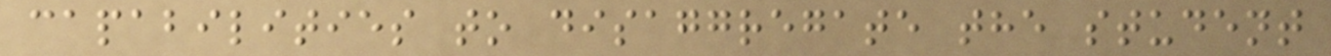capabilities to disaggregate the student
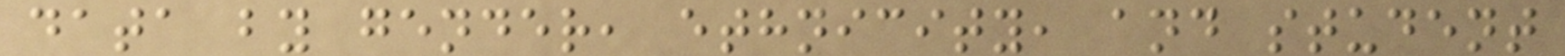data by gender, ethnicity, and student
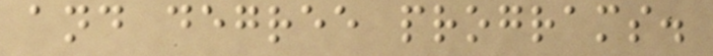and degree programs.
